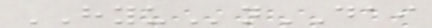HYUnDAI
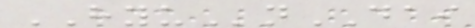HYUnDAI
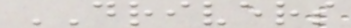DRIVERS
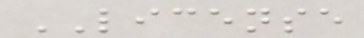LICENSE
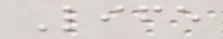Life
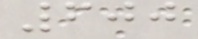600
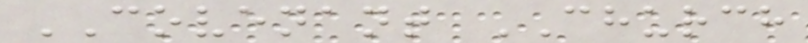COVENANT CHURCH
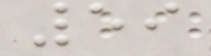59
